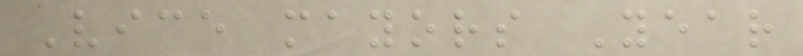Vice mayors Year
